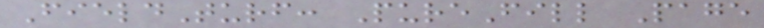FieldTurf: PureFill Page
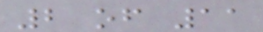2 of 11
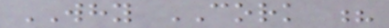WHY CORK ?
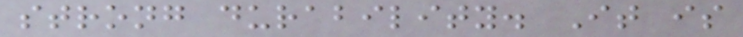strong durability. It is
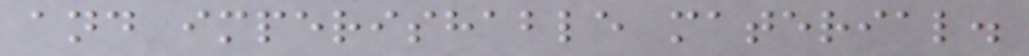and imperishable material.
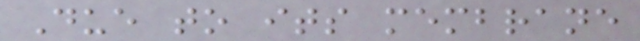Due to its membrane
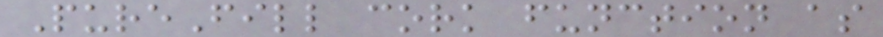PureFill cork function as
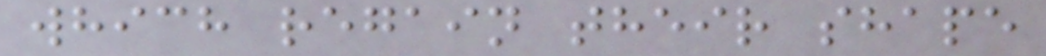which regain their shape
